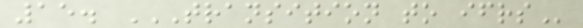15. TRANSITION TO IFRS
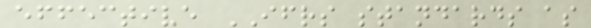effective IFRS standards as
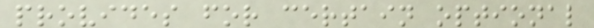provides for certain optional
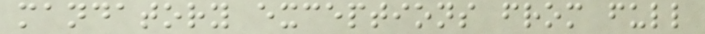mandatory exceptions from full
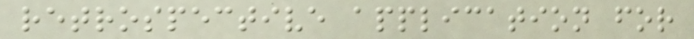retrospective application for
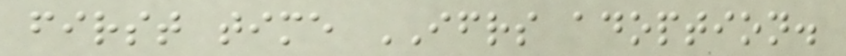first time IFRS adoption.
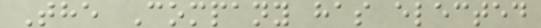The Company has elected
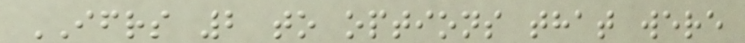IFRS 2 to options that were
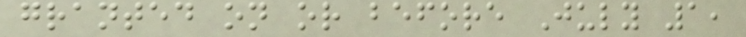granted on or before July 1,
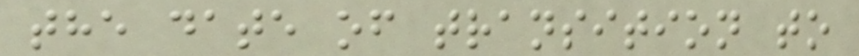the date of transition to
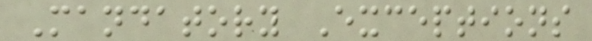Mandatory Exceptions
